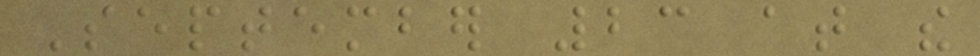September 23 at the
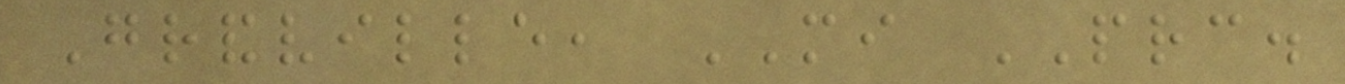Grandville, MI PRC.
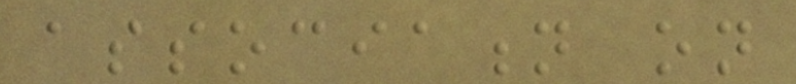association on
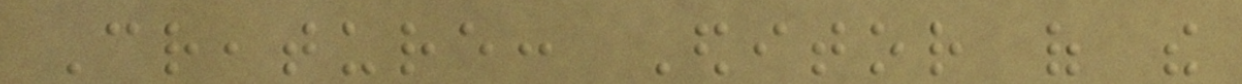Creature: Editor of the
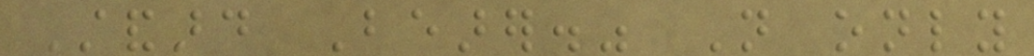Standard Bearer." Not only
